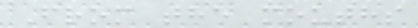From the mouths
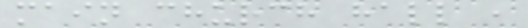main church hall ,
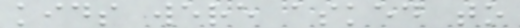kids were asked to
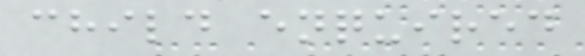child enquired
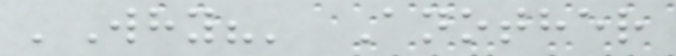'Why?' Another
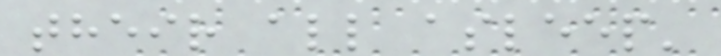their all asleep'
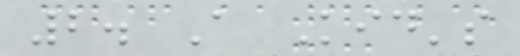2. A Kid's
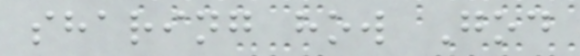sharing how God
